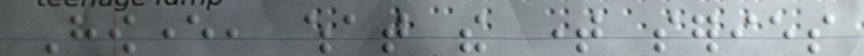However, what the time series
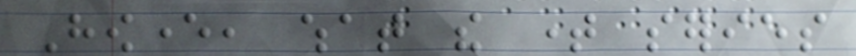However, what the time series
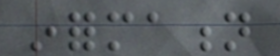information
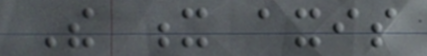The x axis
